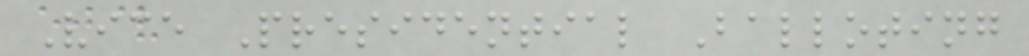Vice Presidential Balloting
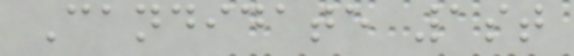Candidate 1st
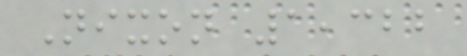Nixon 1,322
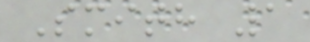Smith 1
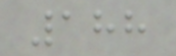188
